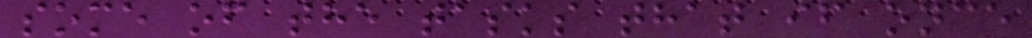some of the tasks that if once
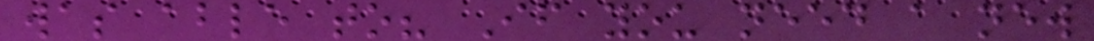was able to? If you need a new
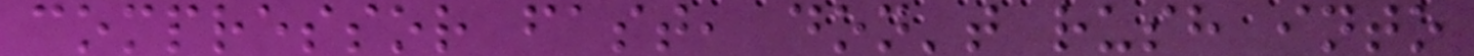compressor fast, don't rush into
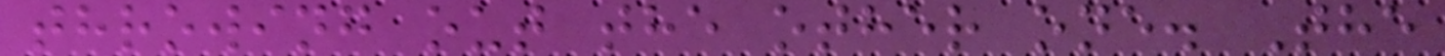throwing out the other one. The
